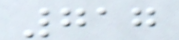717
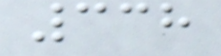338
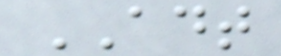ADT
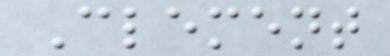Clement
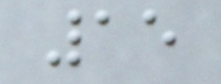15
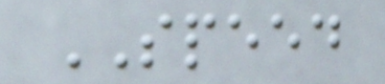SPEED
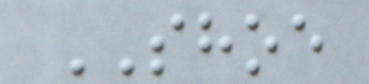SHOE
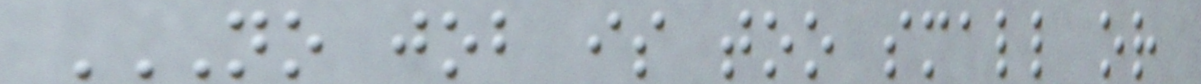NO JOB IS TOO SMALL OR
